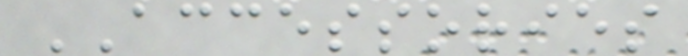ACCESSORIES
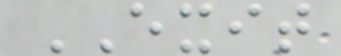EXIT
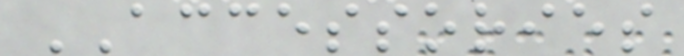ACCESSORIES
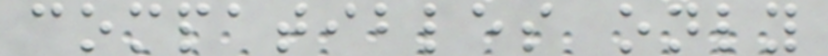compatibles only
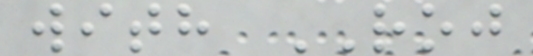with ROJ
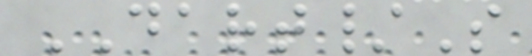DART/S
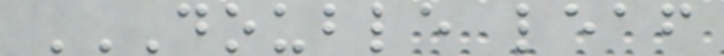DOUBLE LEAF
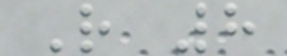R 8
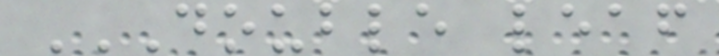DOUBLE LEAF
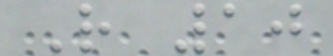R 10
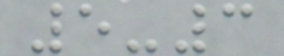5-3
